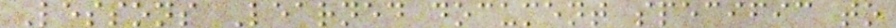Lessons Learned document specific to
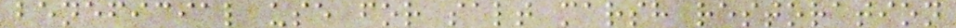beneficial use for salt marsh restoration
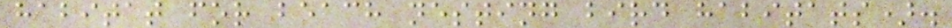habitat for beach nesting bird habitats).
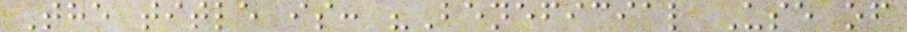The title is: "Beneficial Use of
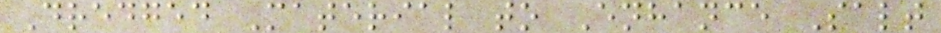Dredged Material to Enhance Salt
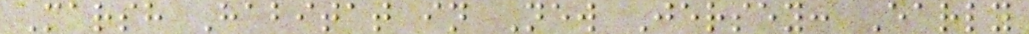Marsh Habitat in New Jersey: Early
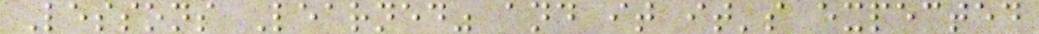Lessons Learned" and it it's expected
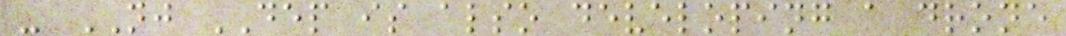- NJ DEP is also developing a drone
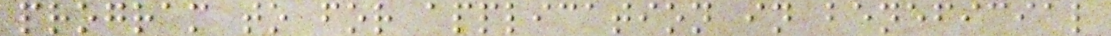program to for application in beneficial
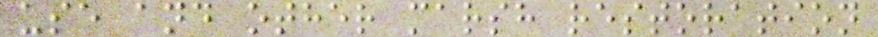use and other marsh restoration
